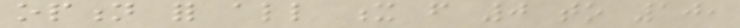option for all x from 0 to 10,
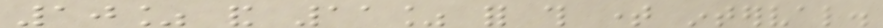10% and 11% for this time interval.
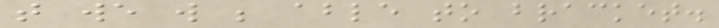that we will be able to bracket.
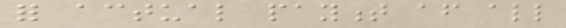for actual payment after all
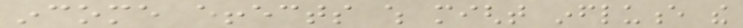income effects which might influence the
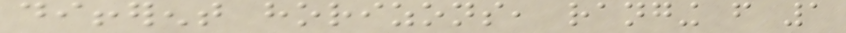different horizons, ranging from 1
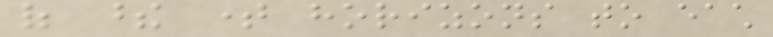of these time horizons to each
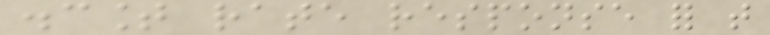discount rate response for that
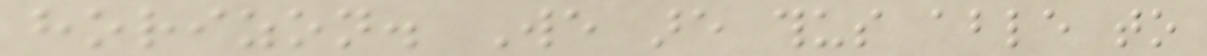horizon. We are thus able to
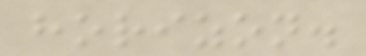horizon.
